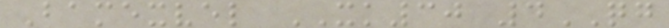Bamexvel XK30 4QG
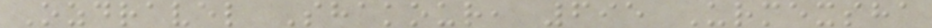Ozdravel Shakour, 695 Urmexsha
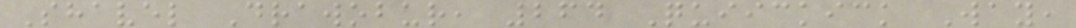Shavel Drawobur, 264 Quiickick Way,
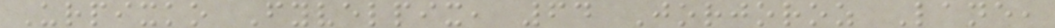Urpixko Fyvelpix, 64 Jorjoroz Lane,
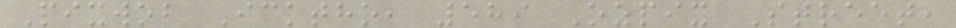Pixwob Icktho, 589 Ozpix Street,
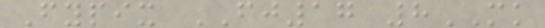Fypix FJ17 8MK
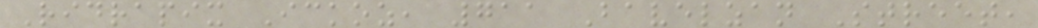Ridrapix Ickoz, 711 Bavelzan Street,
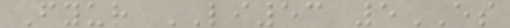Fyur LI53 5ES
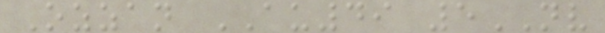Ozzan AU49 5NV
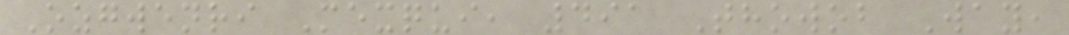Ozgwenri Mexqui, 491 Thowob Way,
